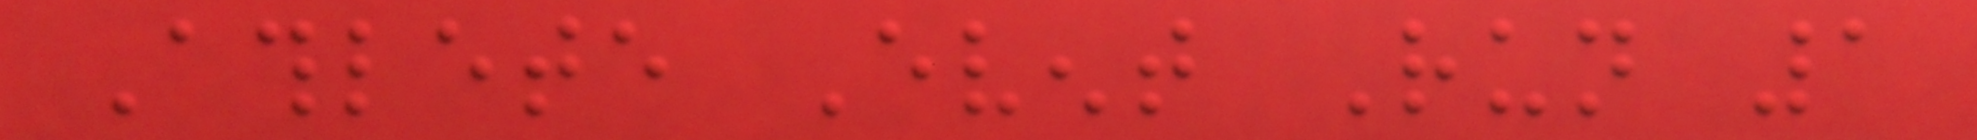Athlete Event Run 1
